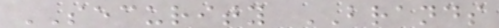SECURITY BRANDS
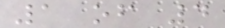1 of 4
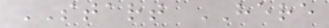START HERE
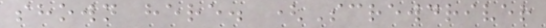shown here. (Screwdriver
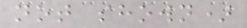not shown)
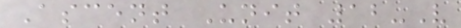Ascent Unit 12-V
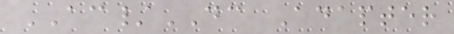AC/DC Adapter
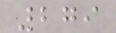279
